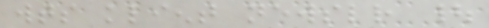wts klient newsletter |
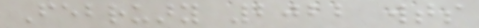February 2022 wts
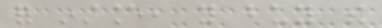for instance, you buy the
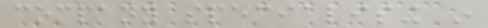company specialising in
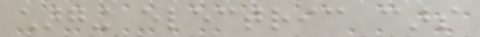charging electric cars
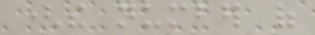(the number of
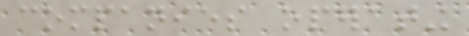companies operating
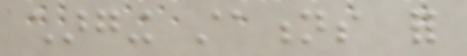charging stations for
